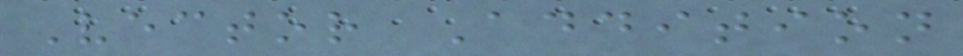Vector Addition
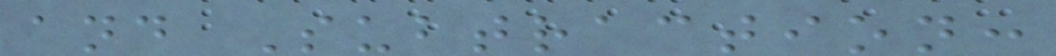and Subtraction:
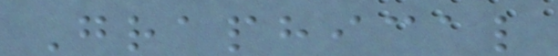Graphical
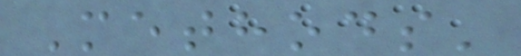Methods'
